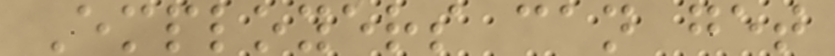Employers can get
